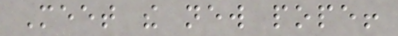Meet the new pope!
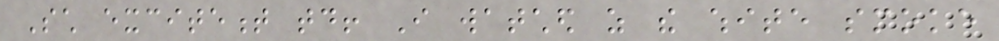Such excitement today! I watched as the white smoke
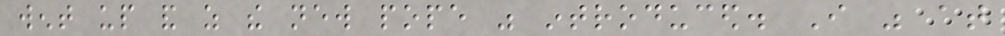went up and as the new pope was introduced. I was at
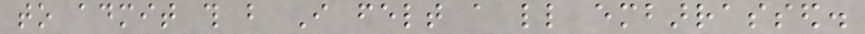to admit this but I felt a little embarrassed.
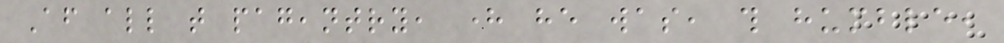After all that pageantry, here he was, this humble,
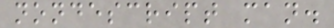nondescript man.
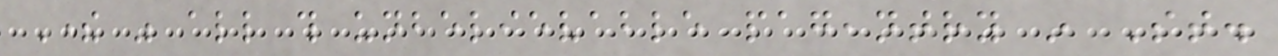There was all this unbelievable pageantry in St.
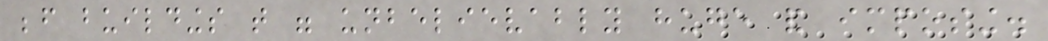before buildings that were unbelievably huge and imposing.
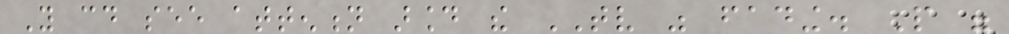You could see attention around the TV was fading. People were
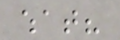what?
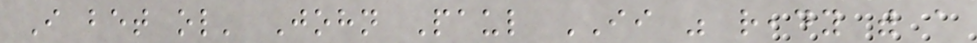I bet ol' John Paul II was ready with a
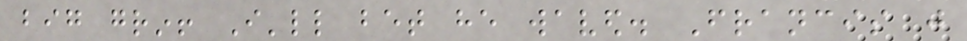big grin! I'll bet he waved. Francis just
